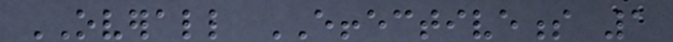OVERALL EFFECTIVENESS 1
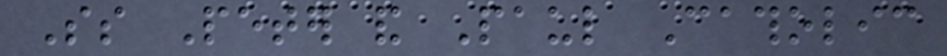Ss Peter and Paul Catholic
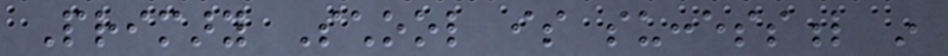Primary School is successful in
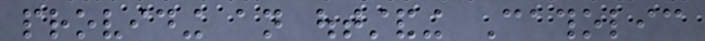providing an outstanding Catholic
